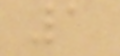1
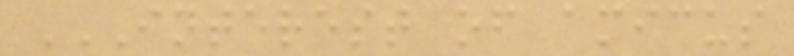INTEREST OF AMICUS
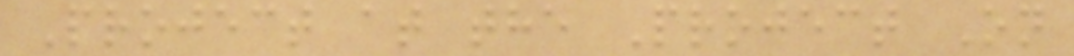Project at the Project On
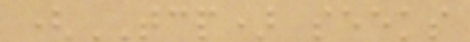(TCP) seeks
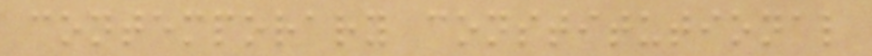contemporary constitutional
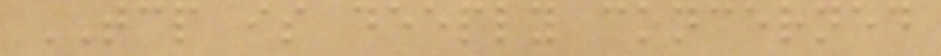TCP is deeply concerned
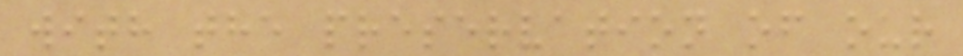with the preservation of our
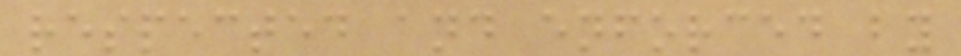respected and enforced by
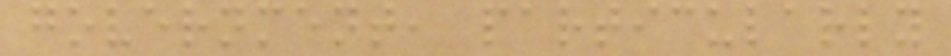government, particularly
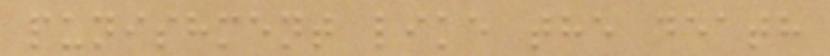punishment like the death
